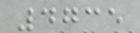4735
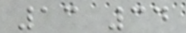13 34
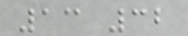13 32
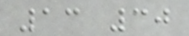13 30
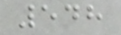548
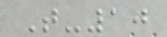T-10
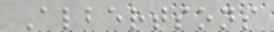Albertsons
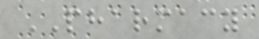PHARMACY
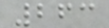263
